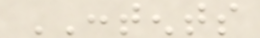CONTENTS
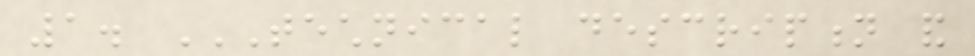1. TECHNICAL DESCRIPTION AND
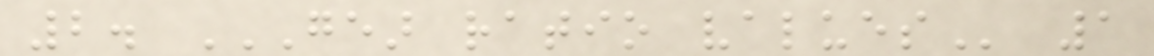2. GEAR RATIO VALUES 1
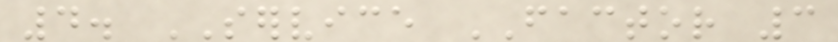4. SERVICE FACTOR 3
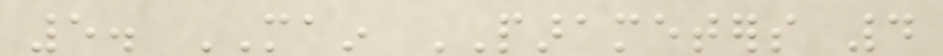5. MAIN PARAMETERS 4
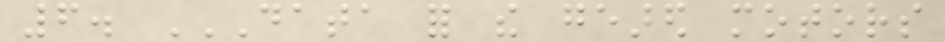6. DATA FOR THE GEARED MOTORS
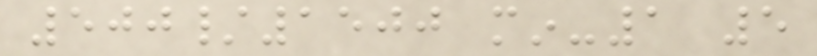500/1500 min-1 5
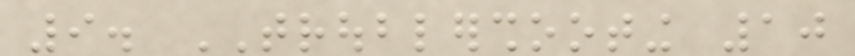9. TROUBLERSHOOTING 10
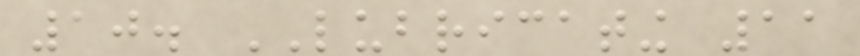10. LUBRICATING 11
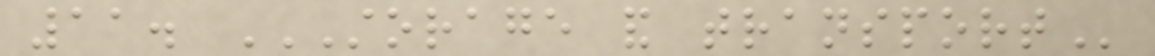11. STORAGE AND TRANSPORT
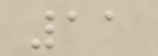11
